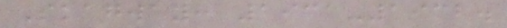Skagway: 1931-1932.
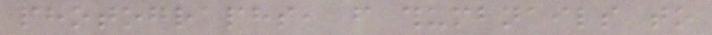photographs, from thumbnails to
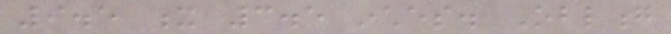9.5 x 3.5 inches. Oblong
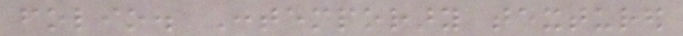folio. Contemporary textured
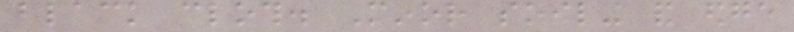black cloth. Minor soiling and edge
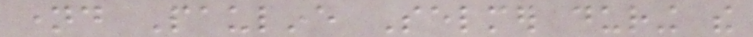named Pauline Selmer during the
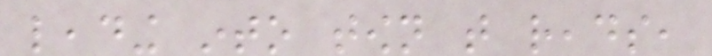leading into town that reads,
